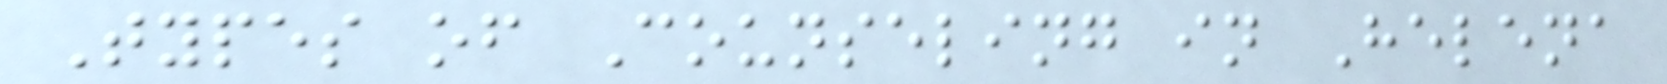Types of Counseling in Helena
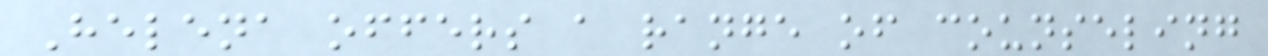Helena offers a range of counseling
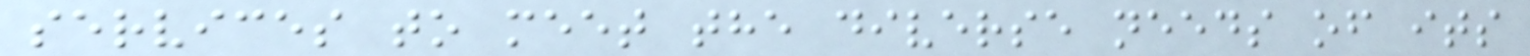services to meet the diverse needs of its
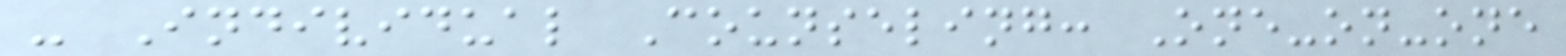- Individual Counseling: One-on-one
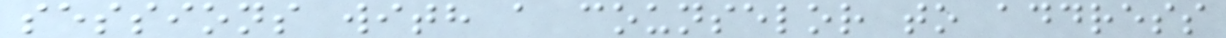sessions with a counselor to address
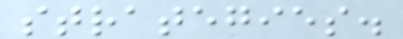strategies.
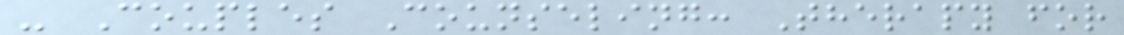- Couples Counseling: Therapy for
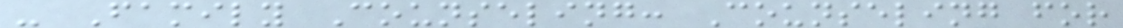- Family Counseling: Counseling for
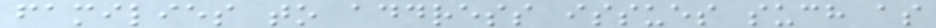families to address issues such as
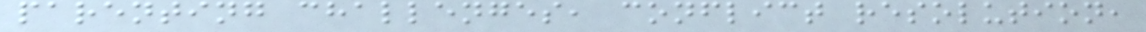parenting challenges, conflict resolution,
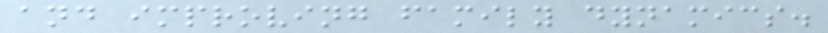and improving family dynamics.
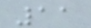11
